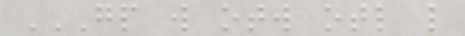GP W OTW OTL L
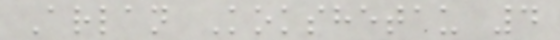Arlan Kokshetau 4
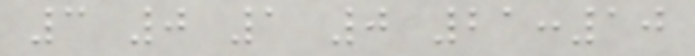3 0 1 0 21:10
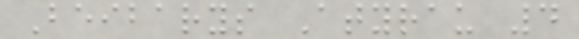Beibarys Atyrau 4
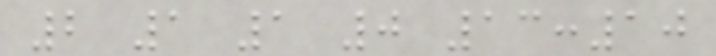2 1 1 0 13:10
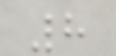8
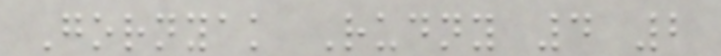Gornyak Rudny 4 2
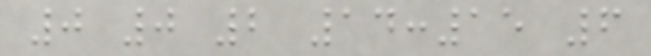0 0 2 14:15 6
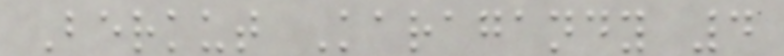Berkut Karagandy 4
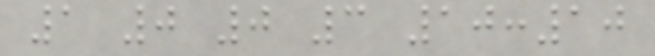1 0 0 3 10:10
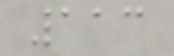113
